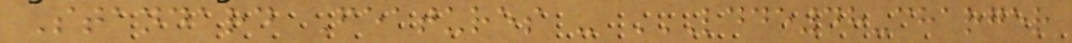Standard Features - LDDE48-CHARGER
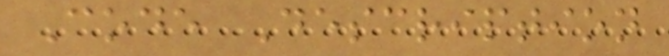Code Description
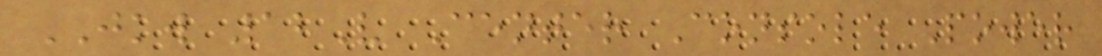JKW 12V Center Console Power
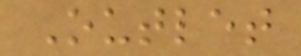Outlet
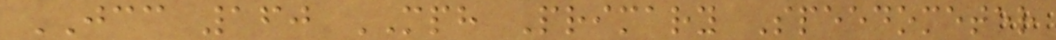JCC 160 MPH Primary Speedometer
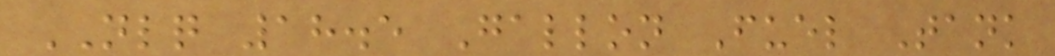NLQ 18.5 Gallon Fuel Tank
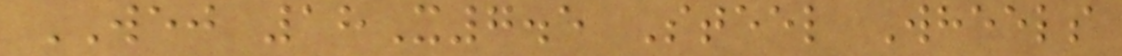WEJ 18X7.5 Steel Wheels
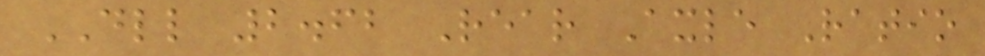DLL 2.62 Rear Axle Ratio
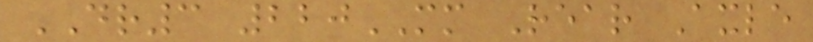DR3 220MM Rear Axle
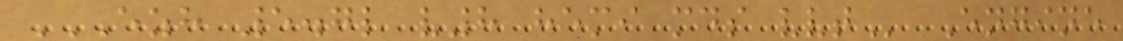EZH 5.7L V8 HEMI MDS VVT Engine
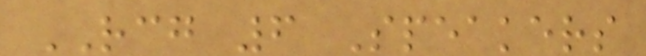RCG 6 Speakers
